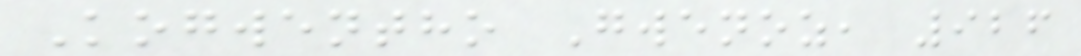Kogwentho Gwenoz, 926
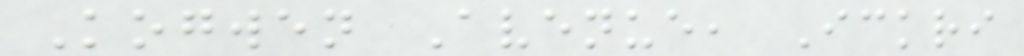Kogwen Avenue, Ickri
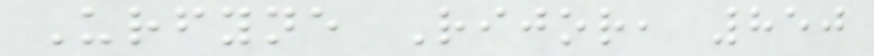Urfyne Rijor, 850
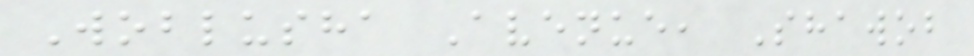Woblusha Avenue, Shawob
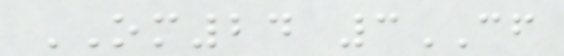OM24 3CF
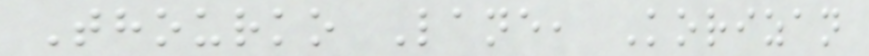Thourko Lane, Korizan
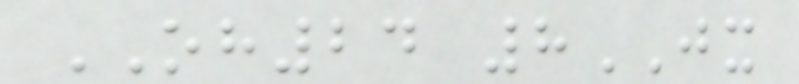OH24 8JX
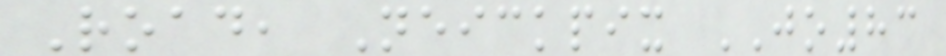Road, Neickpix JO83
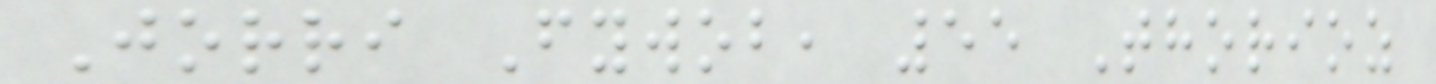Jorri Fywob, 55 Thorioz
